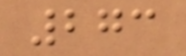273
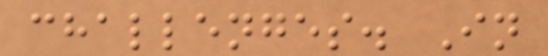challenges. In
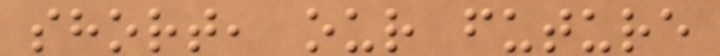short, our future
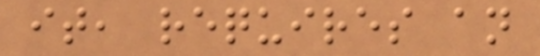it, requires an
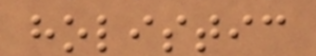holistic
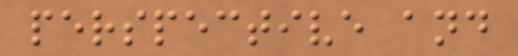perspective and
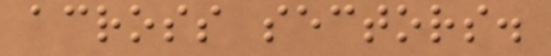across sectors.
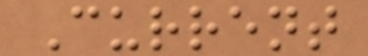Current
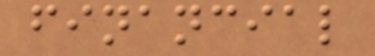financial
